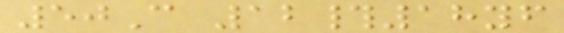50C 12#18yf
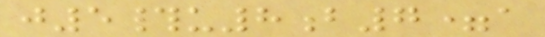j5#u8b7=a
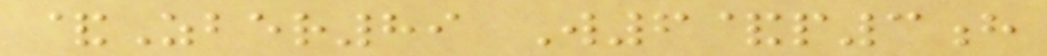&Zber89 W6&p3h
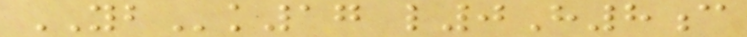YBk17 l0H8c
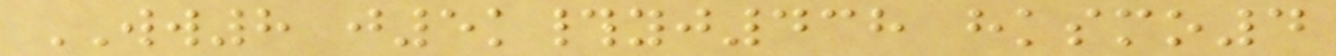WW8 j5k#yj438 hksmo4
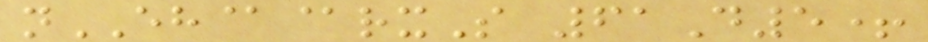nEH@@rxS 61D5+
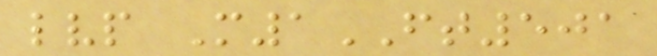lvp M1FT501
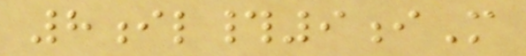8il#9iM
